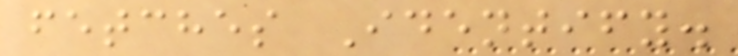fetches Identify.
